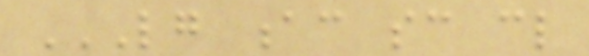LG AC SC CL
